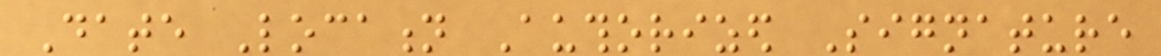Date Location Authorized Signature
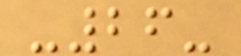-26-
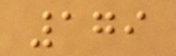179
